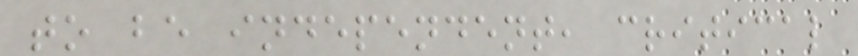to be independent, critical
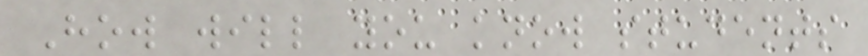How will you know students
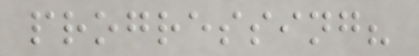progressing?
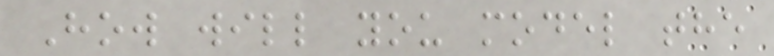How will you model the
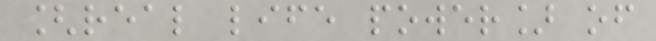[real life power] of
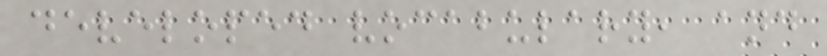developed vocabulary, and
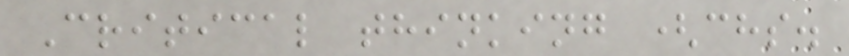Critical thinking (chs.
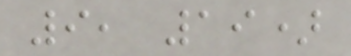9, 19)
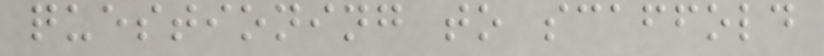questioning to scaffold
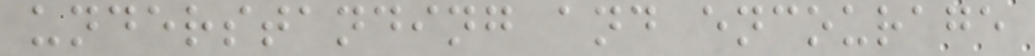understanding and encourage
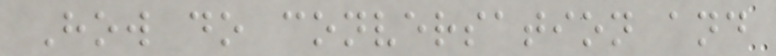How do conversation and
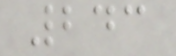243
